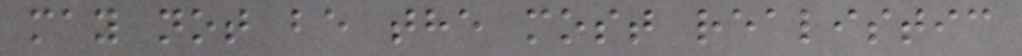may not be the most realistic
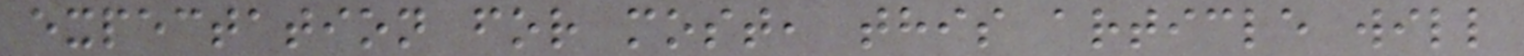expectation for most, this article will
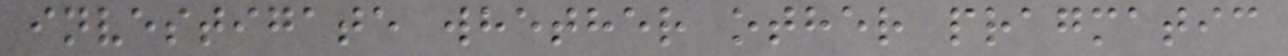investigate whether other pragmatic
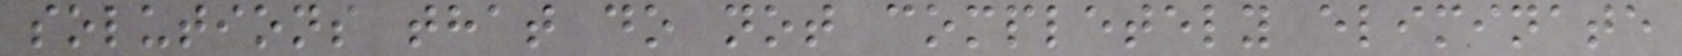solutions that do not completely eliminate
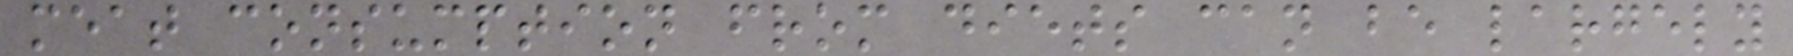meat consumption from diets can be largely
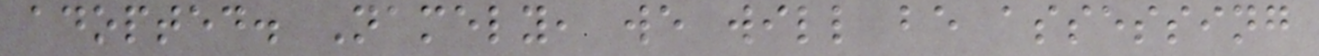adopted. Namely, we will be assessing
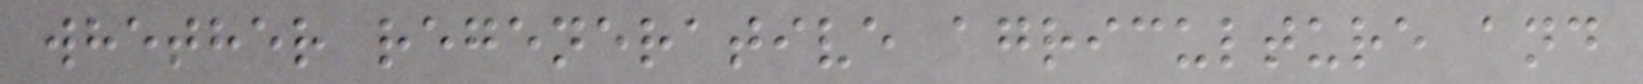whether regenerative agriculture and
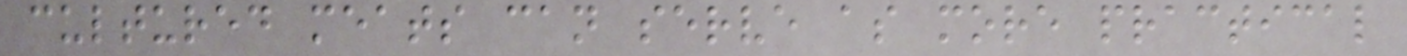cultured meats can serve as more practical
